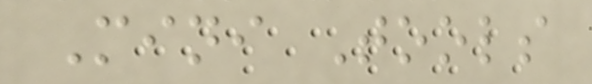Mini Tools
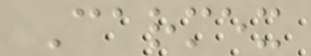Carmex
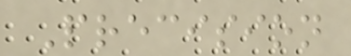Precision
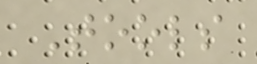Tools
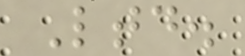Ltd.
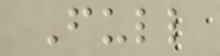Full
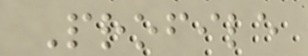Profile
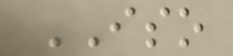ISO
